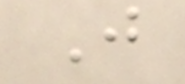J
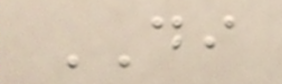DI
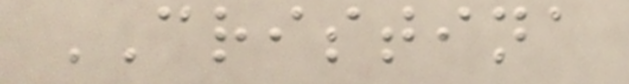CRISTINA
